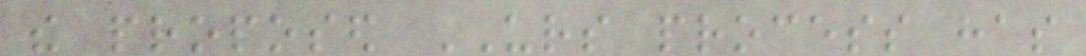the proposed URS process has
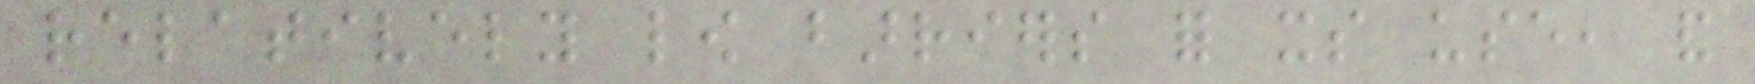relatively low barriers for its use, and
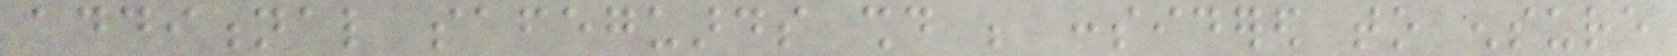additional safeguards should be considered to ensure
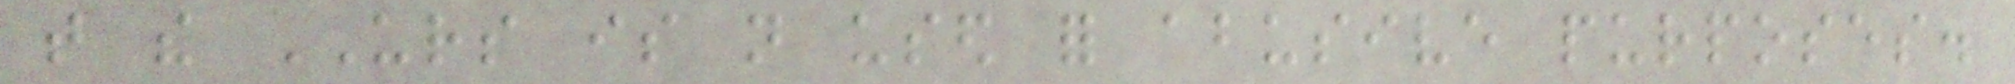that the URS is not used for abusive purposes.
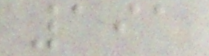191
